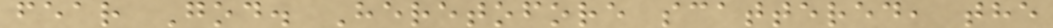fear God. Heretofore scattered, the
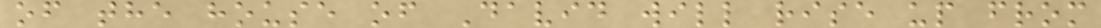of the house of David will rise up from
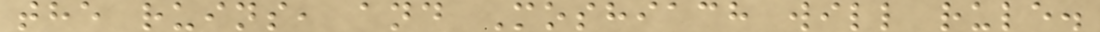the ruins, and Moshiach will rule.
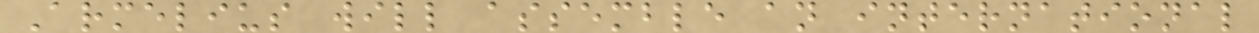Armelius will assemble an international
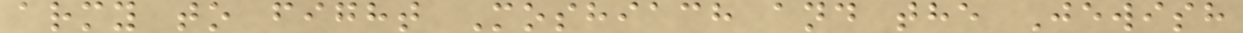army to fight Moshiach and the Jewish
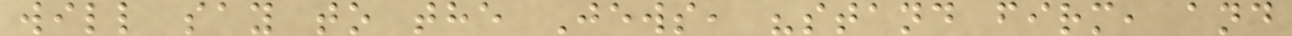will say to the Jews, "stand firm, and
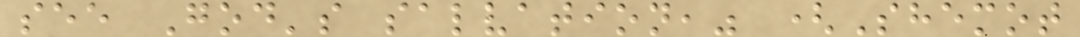see God's salvation," (Shemot
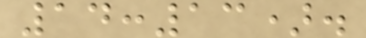14:13).
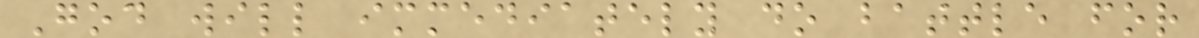God will immediately do battle for
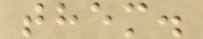them.
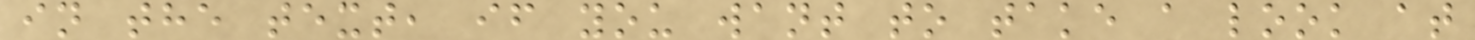in the text, if you want to take a look at
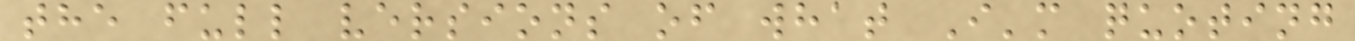the full versions of what I'm quoting
